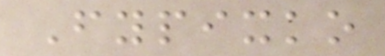Fypixko
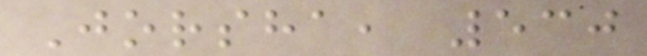Jorsha, 530
